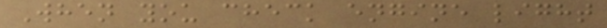When you check engine light
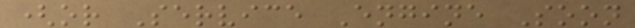(or Service Engine Soon
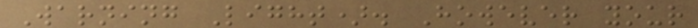Warning Light). However your
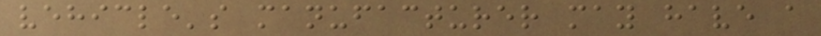vehicle's manufacturer may have a
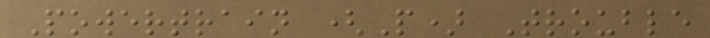Powertrain (P) Trouble
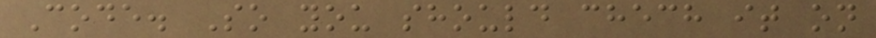Code. So you should chech it on
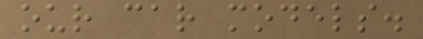our car models.
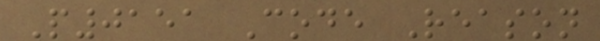P0151 Code Reason
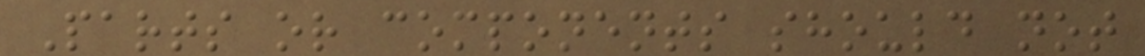Parts or components should not
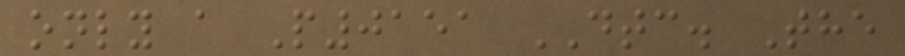only a P0151 DTC. The
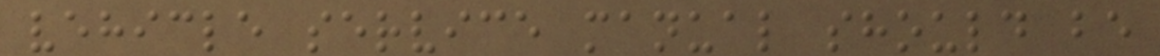vehicle service manual should be
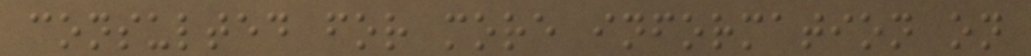consulted for more information on
